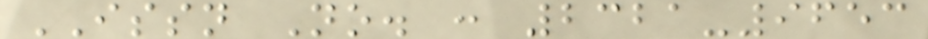ISSN No. : 2321-9653
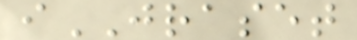iJRASET
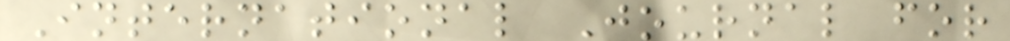International Journal for
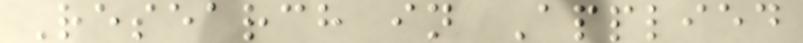Research in Applied
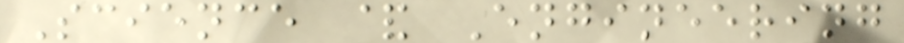Science & Engineering
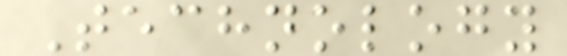Technology
